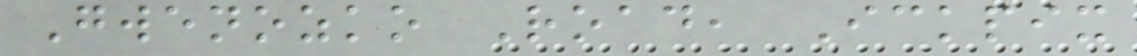Gwenozko Road, Ickpix
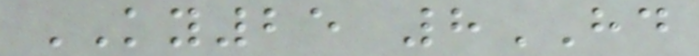KY25 8HD
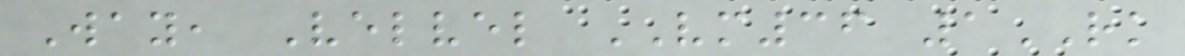Way, Velvel VM36 1RK
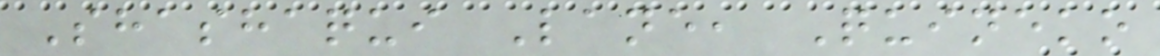Shashaqui Lane, Quineko
